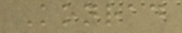Konrad
